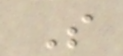S
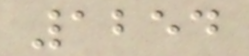1254
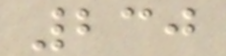230
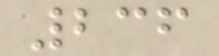236
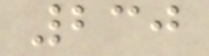230
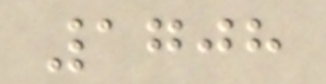1708
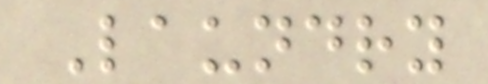Laundry
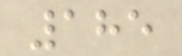185
